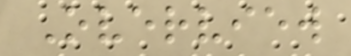Overview
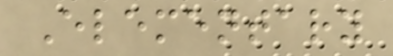Elementary
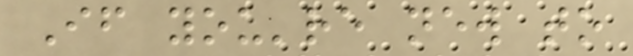If you're new to
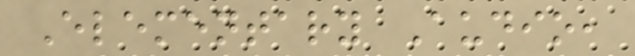Elementary Audio,
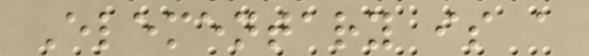Elementary is a
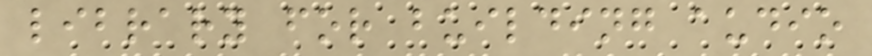library for building audio
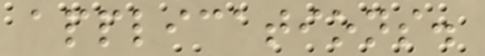applications.
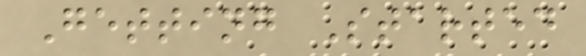Getting Started
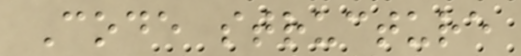Code structure
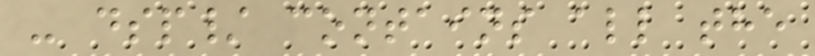- dsp/ contains all the
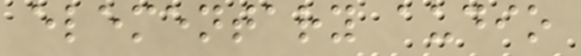elementary audio
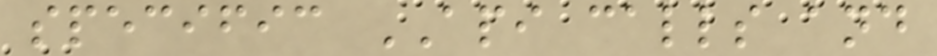specific API calls and
